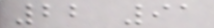22 91
